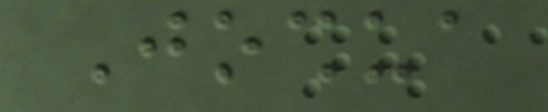Joshua
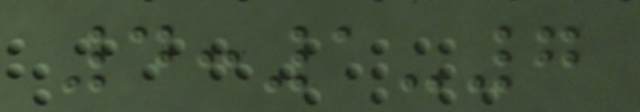4:1-7
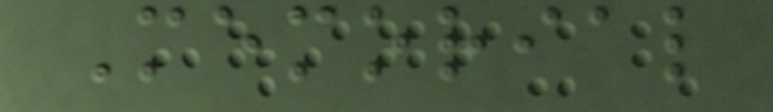Memorial
